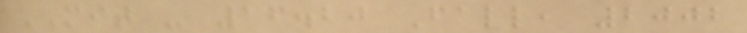MIT - 16.20 Fall, 2002
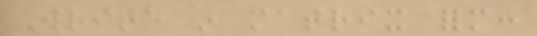Write in matrix form:
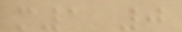m1 0
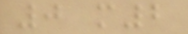0 m2
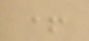+
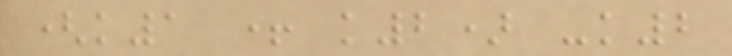(k1 + k2) -k2
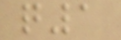q1
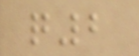q2
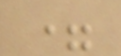=
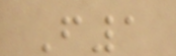F1
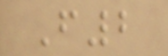F2
